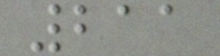211
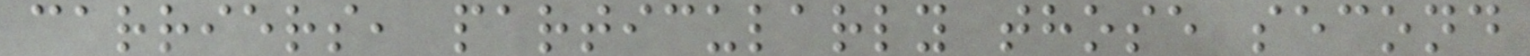carriers, particularly those second
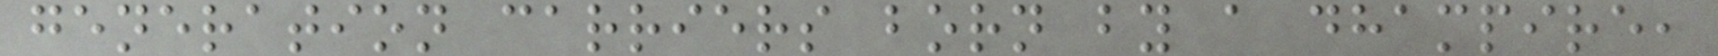generation carriers born by a dhampire,
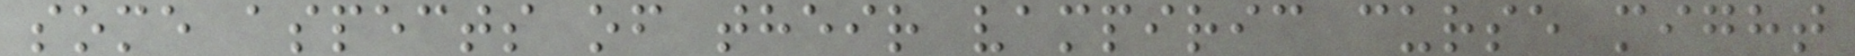some aspects of their vampiric curse might
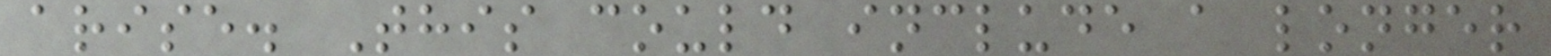arise. This could include a longer
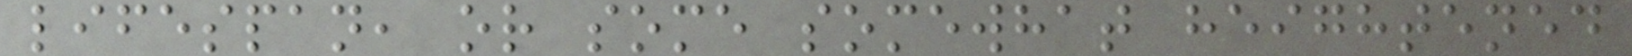lifespan, or some somewhat heightened
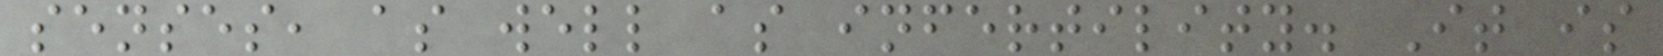senses, as well as infertility. It is
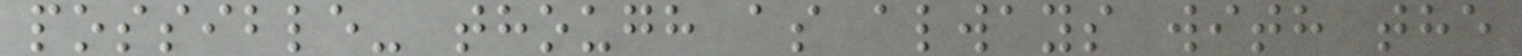possible- though as always with the
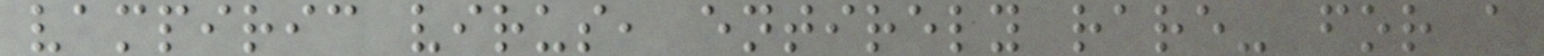vampiric virus, entirely rare- for a
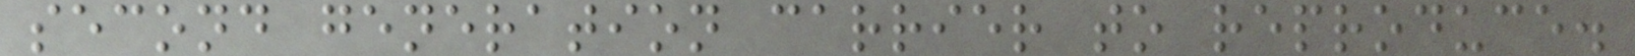second generation carrier to reproduce.
